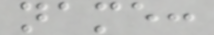name:
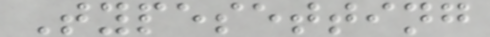Typesetting
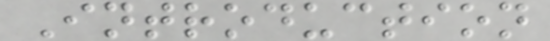Introduction
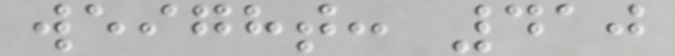weight: 410
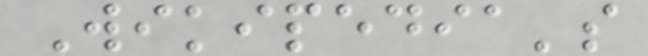Wikipedia's
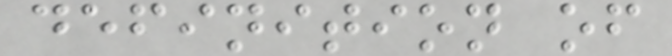definition of
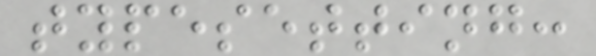typesetting:
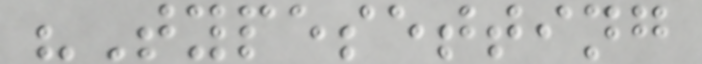"Typesetting
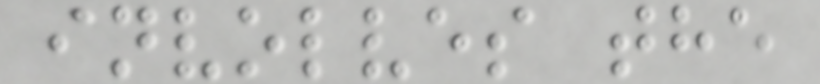involves the
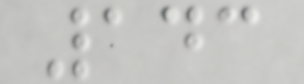143
